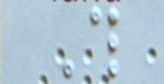This
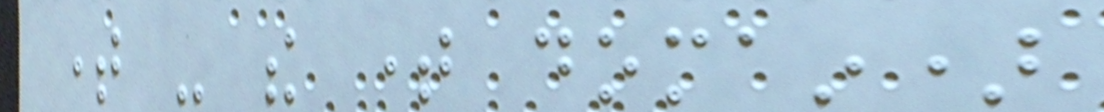time - the time domain)
